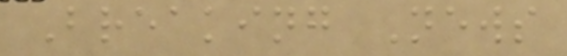Breaking News
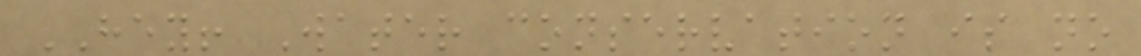HEY! Water conservation is no
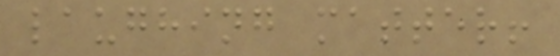laughing matter!
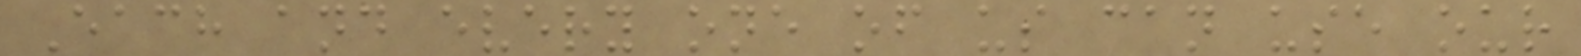Each and every one of us can use our
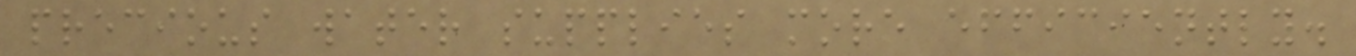precious water supplies more efficiently.
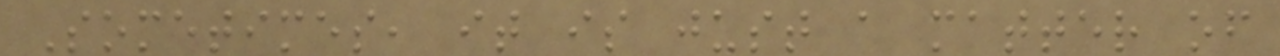Sometimes, it is just a matter of
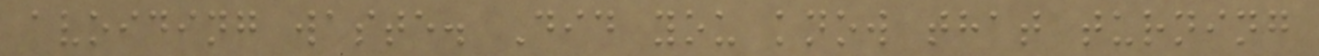avoiding waste. Did you know that turning
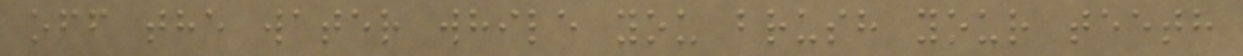off the water while you brush your teeth
